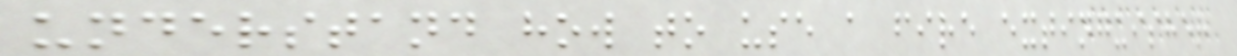understand how to use a fire extinguisher
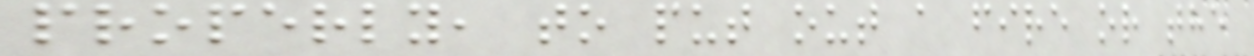properly, to put out a fire or the
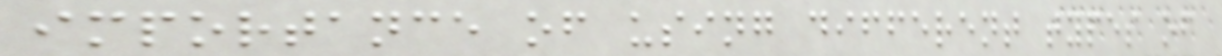importance of using different types of
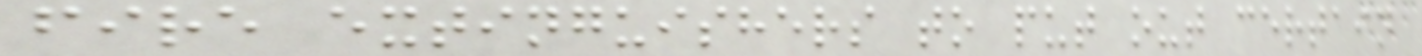fire extinguishers to put out certain
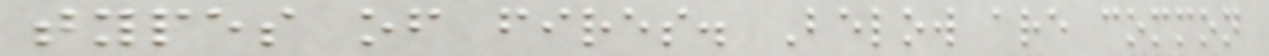types of fires. Below are common
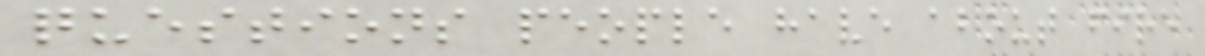questions people have about fire
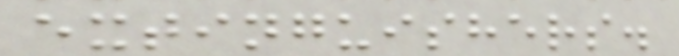extinguishers.
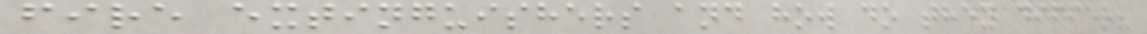fire extinguishers and how do they differ?
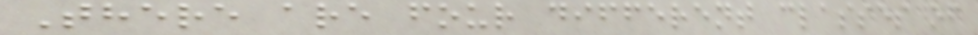There are four different classes of
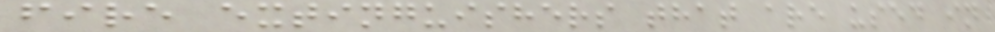fire extinguishers that are used in
